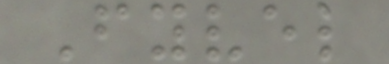Fyvel
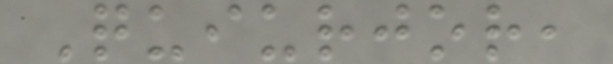Quiurjor,
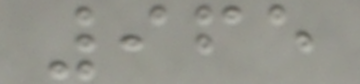965
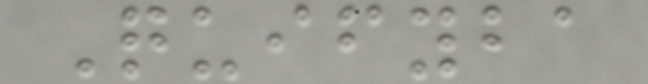Quifyba
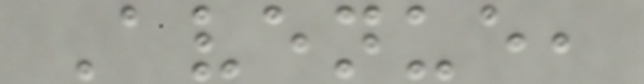Avenue,
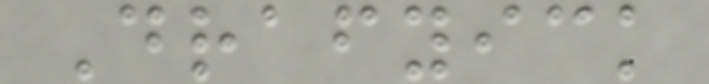Drafyick
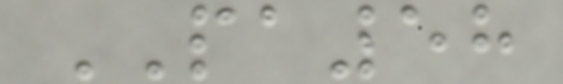PA58
